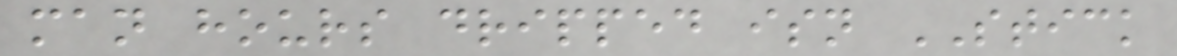man hours dripped isn STICK
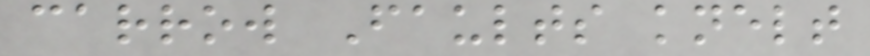carrow Faults knelt
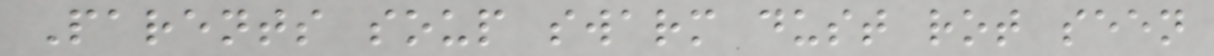Parents soup swarm dust rot seen
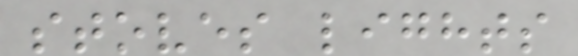stoves lights
